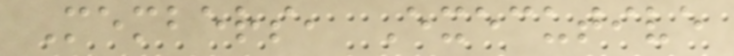Members, Executive
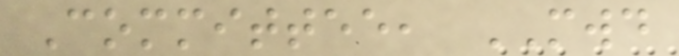Committee, MWD
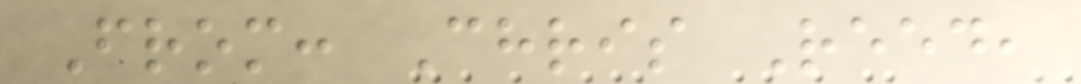From: Chris Reed,
